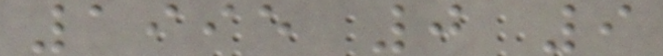1995 0 9
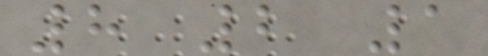8 2 1
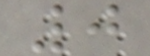0
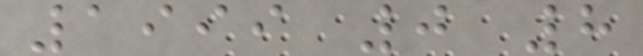1999 0 8
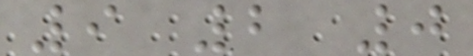9 2 0
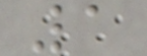1
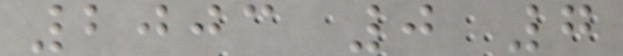2003 0 7
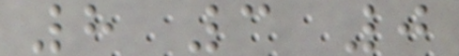8 3 0
